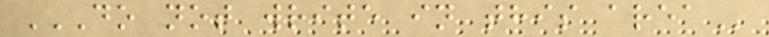DO NOT WRITE IN THIS AREA
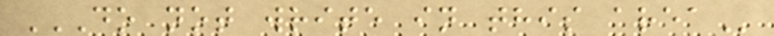DO NOT WRITE IN THIS AREA
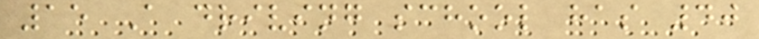15 A driving school has 40
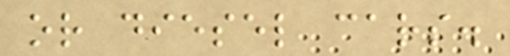or diesel cars.
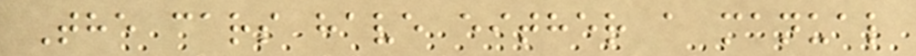The cars have either a manual
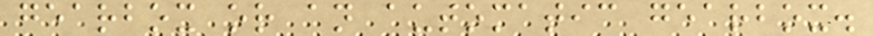gearbox or an automatic gearbox.
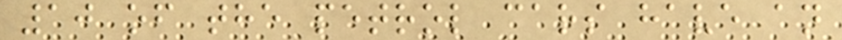10 of the petrol cars have an
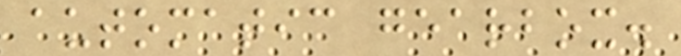automatic gearbox.
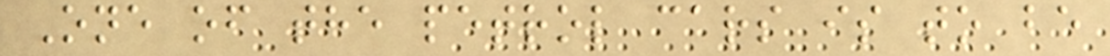One of the petrol cars is to be
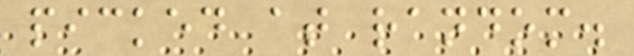picked at random.
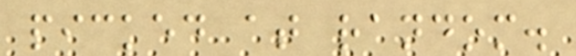picked at random.
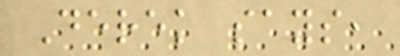Derek says,
